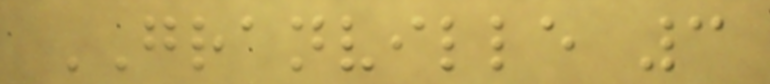GRANVILLE 3
